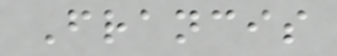Francis
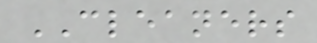CLEANERS
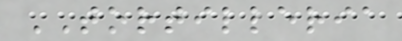TORTILLERIA
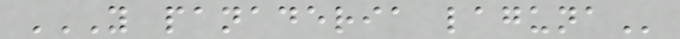Y PANADERIA LAGUNA
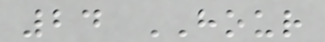24 HOUR
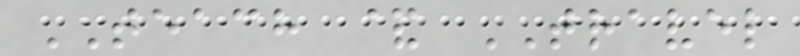TEACH & TRAVEL
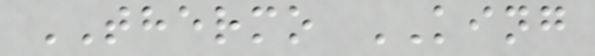THERMO KING
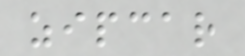zipcar
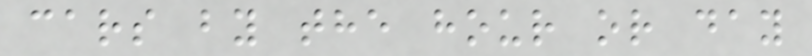cars by the hour or day
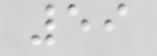59
